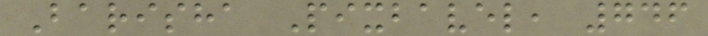Barisha Pixbavel, 746
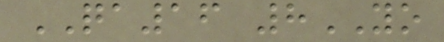QA16 8YO
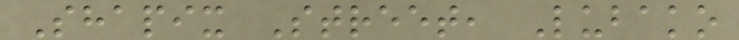Shapix Street, Lubako
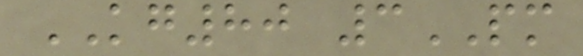KG80 3PM
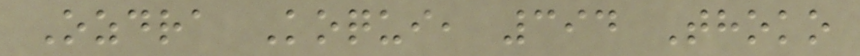Ozdra Koqui, 394 Thoko
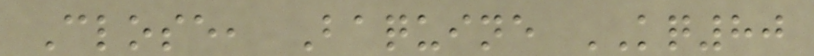Close, Baquine KQ80
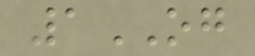1OG
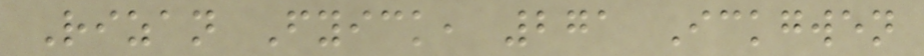Rizan Fyick, 271 Ickgwen
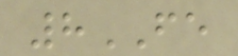8FE
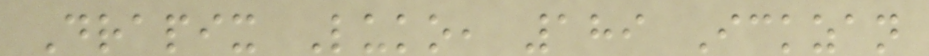Drapix Luko, 189 Ickzan
